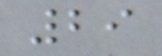29
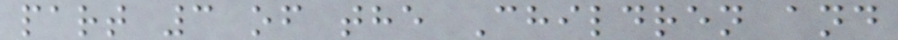part 3 of the Children and
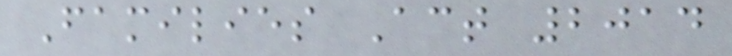Families Act 2014
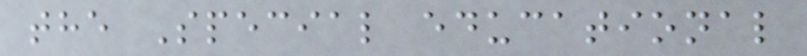the Special educational
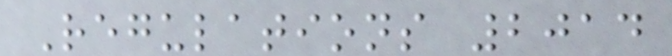Regulations 2014
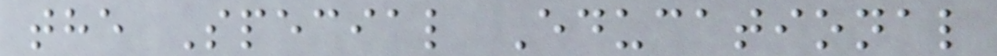the Special Educational
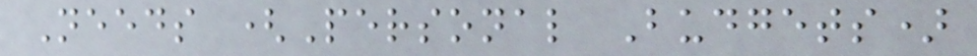Needs (Personal Budgets)
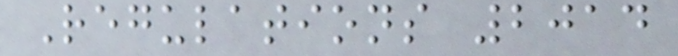Regulations 2014
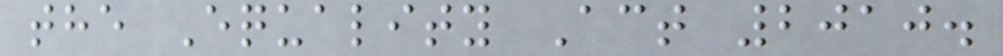the Equality Act 2010.
